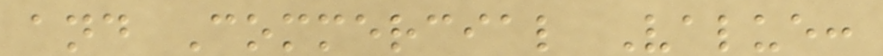and Commercial Value:
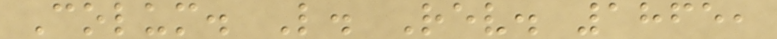Colum. L. Rev. 1865,
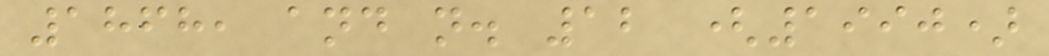1868, and n. 12 (1990)
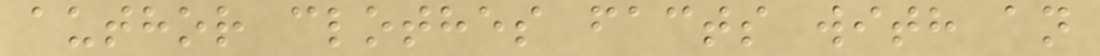author clothes facts with an
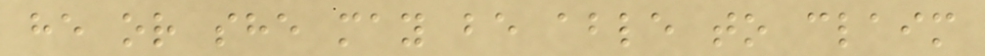he or she may be able to claim
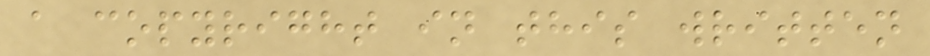a copyright in this written
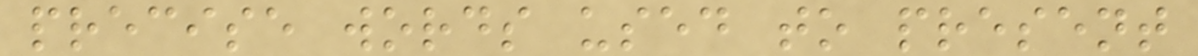precise words used to present
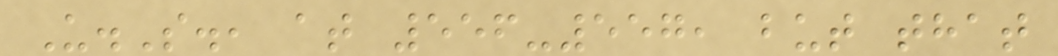U.S., at 556-557, but that
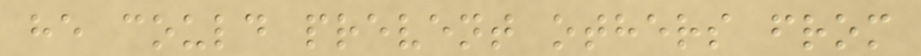he could prevent others from
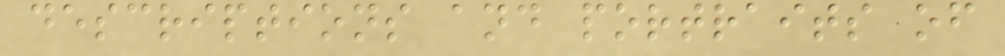descriptions and portraits of
